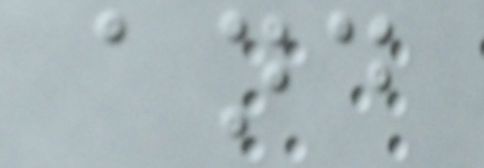and
